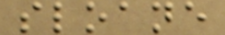sloane
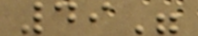49"
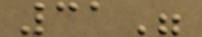31"
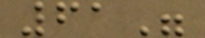61"
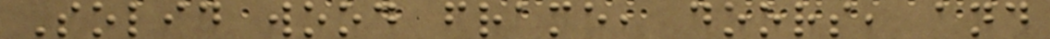Solid wood frame, doors, and
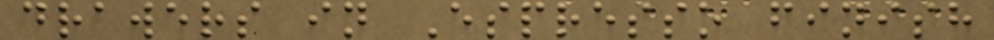drawers in Espresso finish
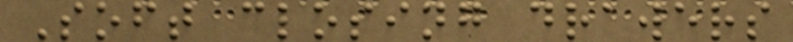Soft closing drawers
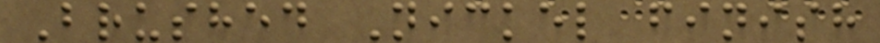Brushed Nickel finish
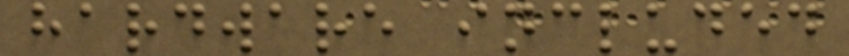hardware included
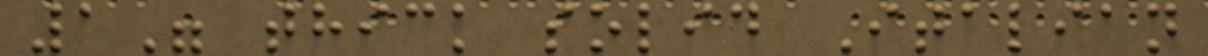1" thick solid Italian
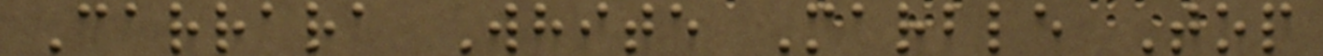Carrara White Marble Top
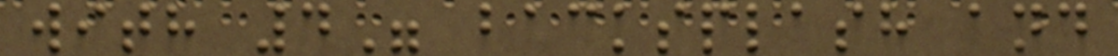with 4" backsplash and
